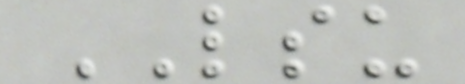LSU
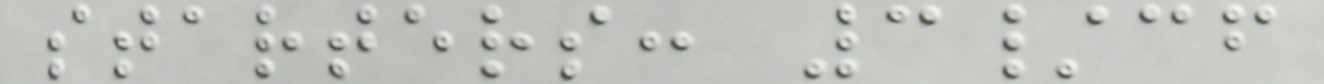starters: 3/cf
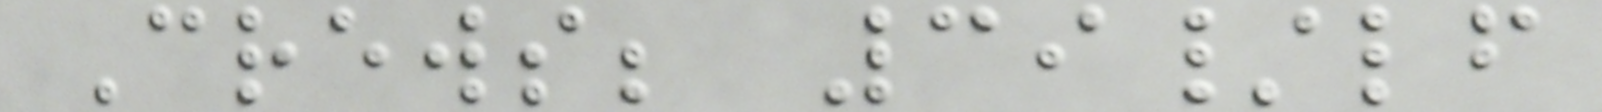Crews; 39/lf
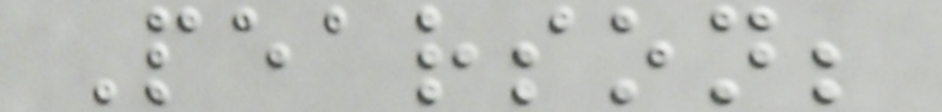Pearson;
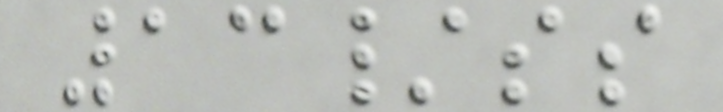13/ss
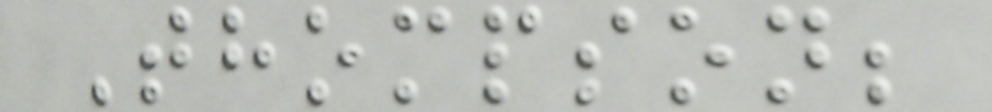Thompson;
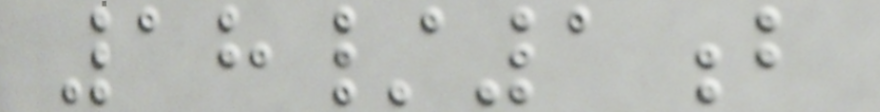18/1b
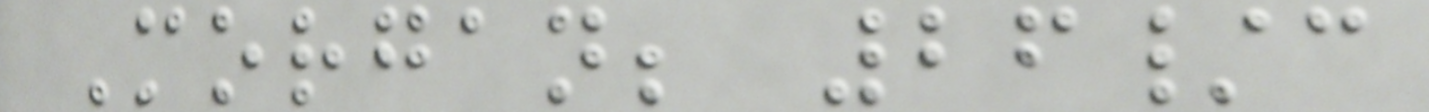Morgan; 26/c
